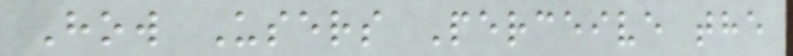How Users Perceive the
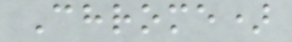Chrome)
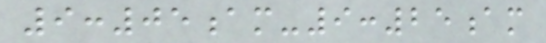9:05am-9:25am
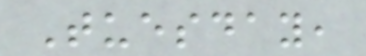Tuesday,
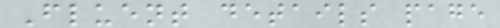Fluent details page
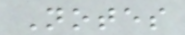Notes
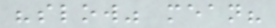"slow" mean?
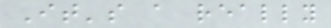It's a really
